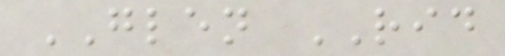GLEN RID
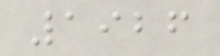1926
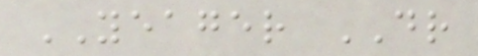YEAGER DR
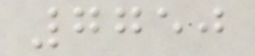7750
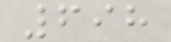698
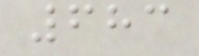683
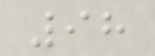98
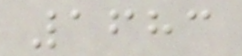1683
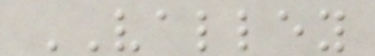VALLEY
